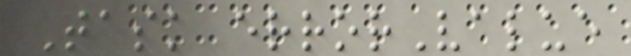Task errorValue
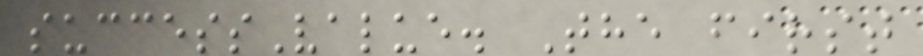successValue. The first
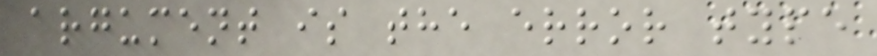argument is the error type
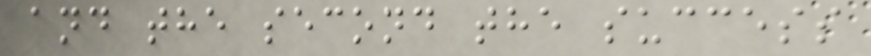and the second the success
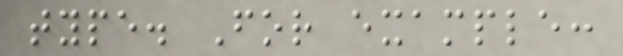type. For example:
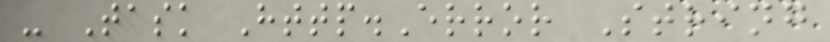- Task Http.Error String
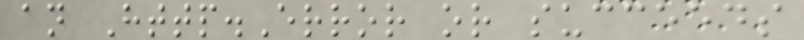an Http.Error or succeeds
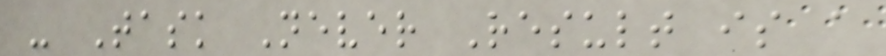- Task Never Result is a
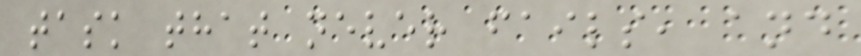task that never fails, and
